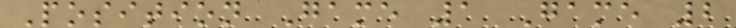Position Game 1 Game 2
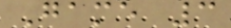Game 3
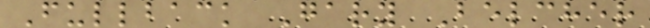Fullback Gary Belcher
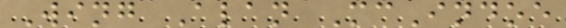Wing Alan McIndoe
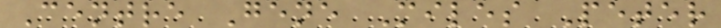Centre Gene Miles Peter
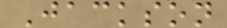Jackson
